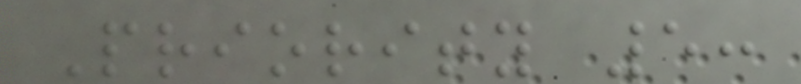Priority 5:
